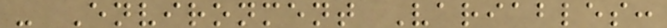- Environment Variables:
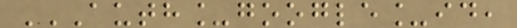AUTH_GOOGLE_ID,
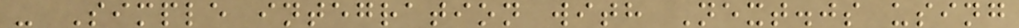- Simple integration with Next.js using
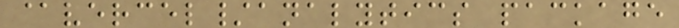@vercel/analytics package
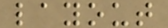layout
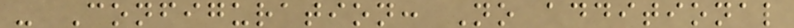- Configuration: No additional
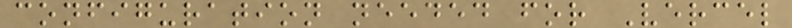configuration needed for Vercel
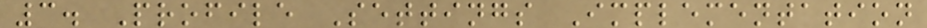3. Profile Settings Implementation
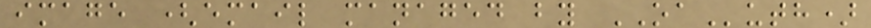image (email managed by OAuth)
